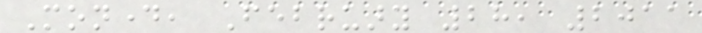Monday, February 28, 2011
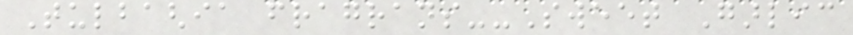Tulbaghia fragrans--Sweet Garlic
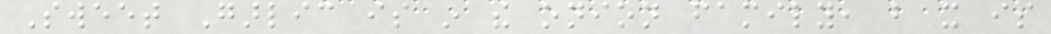Sweet Garlic is in the onion family, but it is
